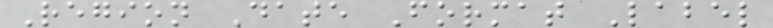Region Date Format Label
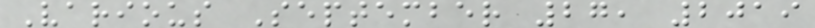Various September 27, 2019
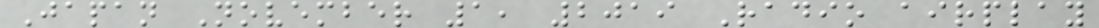Japan November 1, 2019 Radio airplay
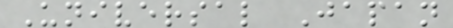Universal Japan
